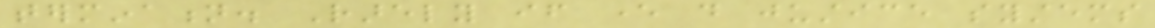termination. Rarely if ever do justice systems
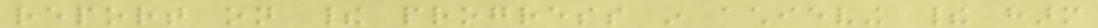report on their progress in achieving their harm
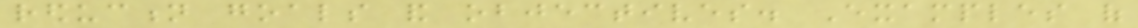reduction goals and objectives. Examples of
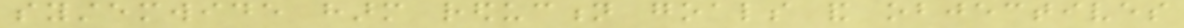systemwide harm reduction goals and objectives
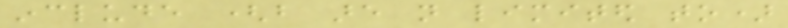include (but are not limited to)
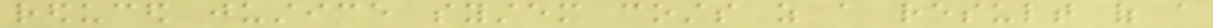reduced justice system costs as a result of a
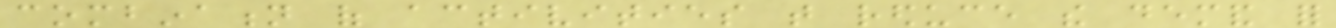combination of activities that reduce the demand for
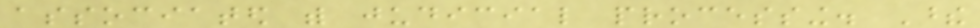associated with judicial processing. These
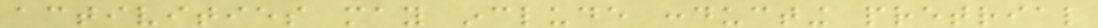activities may include conducting pretrial
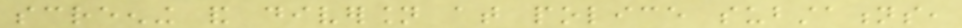screening and diversion at police substations,
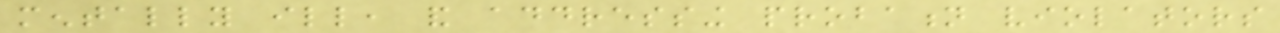mentally ill, and addressing probation violators
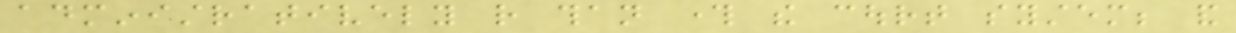administratively rather than through the court system; and
